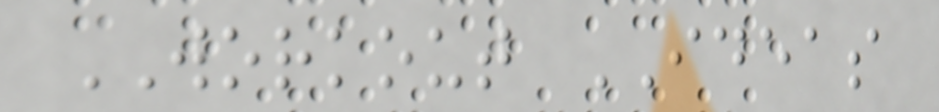WORKOUT IDEAS
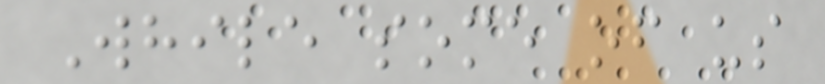While some of us
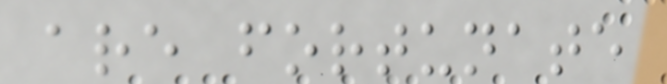are fortunate
